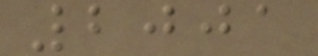2001
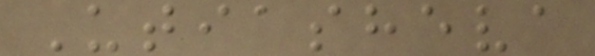Utiasheva
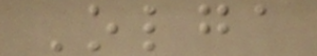Olga
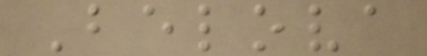Belova
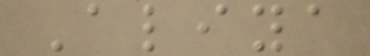Aliya
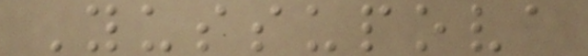Yussupova
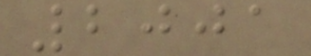2001
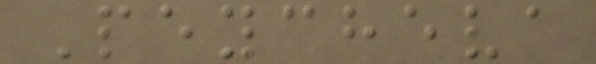Peycheva
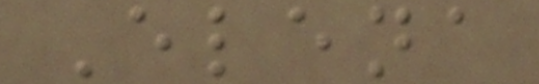Elena
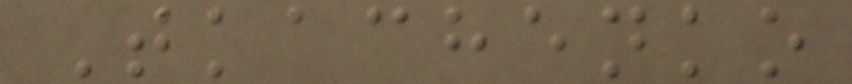Tkachenko
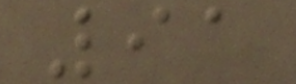91
